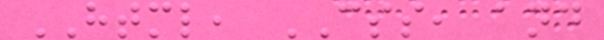HTML, CSS, and
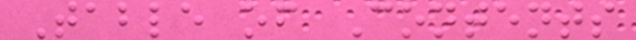Table of Contents
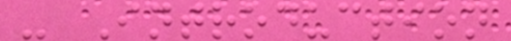- Introduction
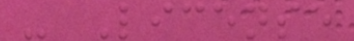- License
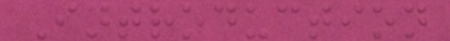Introduction
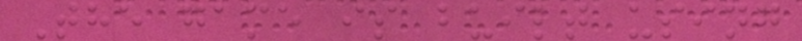The game is built using
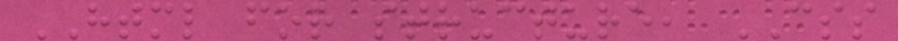HTML for structure, CSS
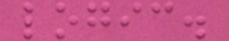logic.
